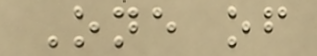One of
